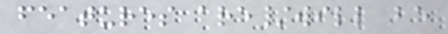features are/will be
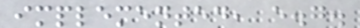implemented, e.g.
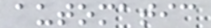automatic
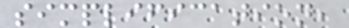simplification,
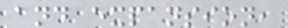and expansion,
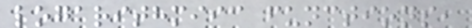logarithmiic functions,
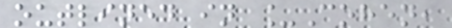outlined in _Cohen,
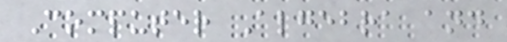Computer Algebra and
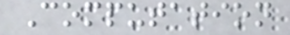Computation
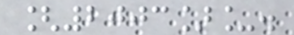[2003]_.
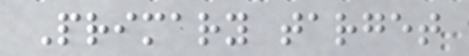Primary target
